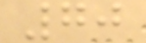70
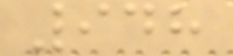948
